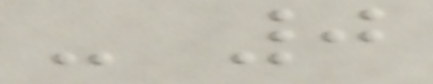- 0
